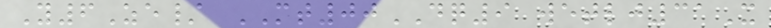Y6Ze/ MT00DQ9 wetlj31X
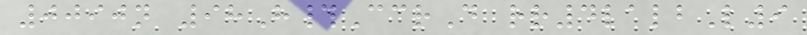0090n 98H#CcrD rr4lalbL9
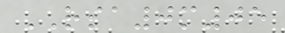RSA0m05
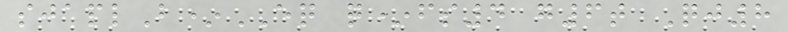sjaplB*EQ q*fs4 g6t Qj8
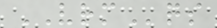VRMqs
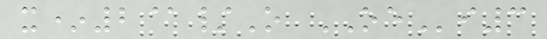x*2@/O OEi3
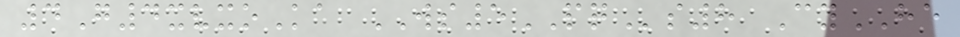4G4xvxoKa WS5PQs8 CyHE
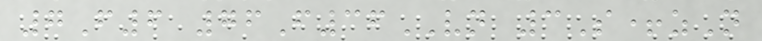7F6 76F36VN 3S+zN
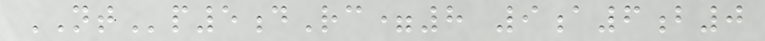NTp5dRc=8 9a6b0
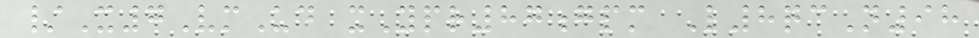/X7VmUd xYpr87gpm L8qcN98
